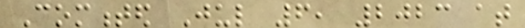Commented Jul 6, 2023 at
